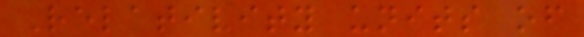Relativity units of
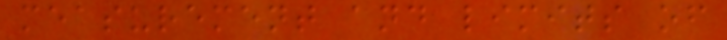measurement and limits of
